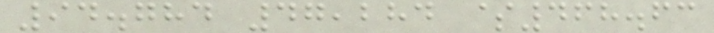94.784 47,284 $468.63
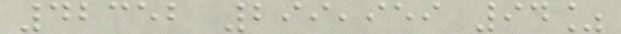42352 299,959 94%
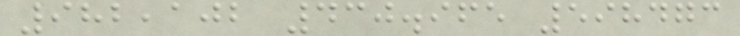982,102 430.965 598473
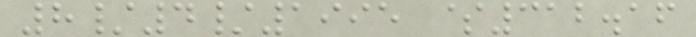8/4/1995 $312.16
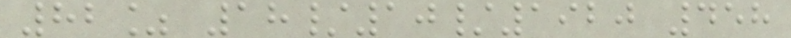82% 18/10/1920 458
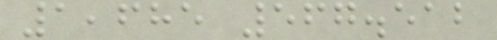1,685 567.512
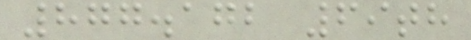877.172 69th
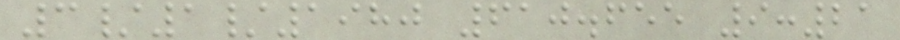3/1/1980 610.655 9:21
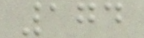174
